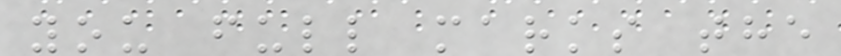you full marks the
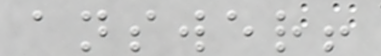answer!
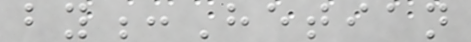by:Hetian
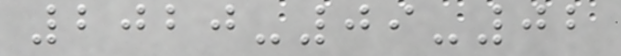2020-09-02
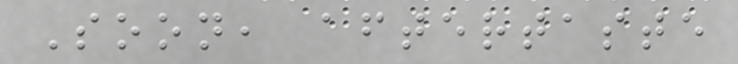Soon, aftertaste
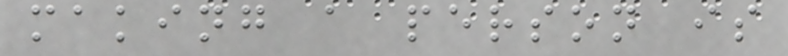making a person is
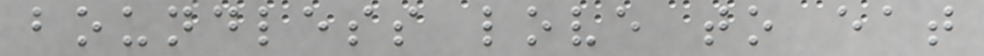boundless love to eat
